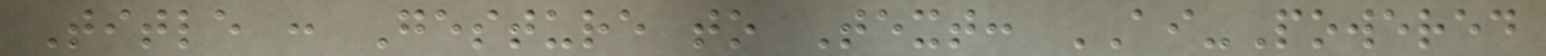Title : Gesture to Text: AI-Powered
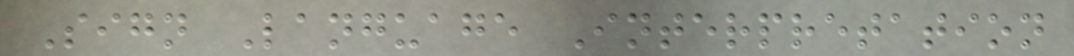Sign Language Interpretation
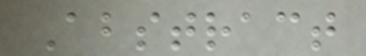Abstract
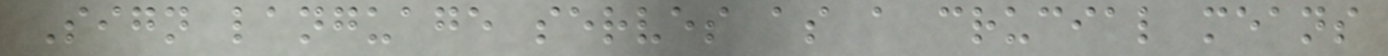Sign language serves as a crucial means
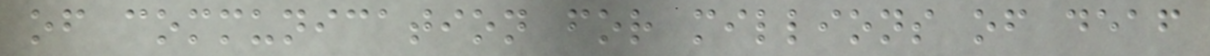of communication for millions of deaf
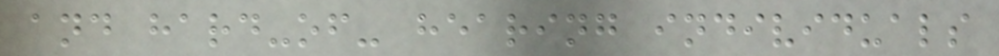and hard-of- hearing individuals
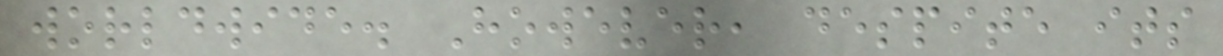worldwide. However, despite its
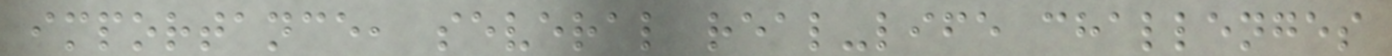importance, several real-life challenges
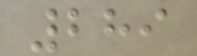289
